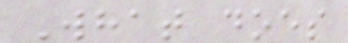What does
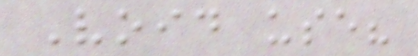Void use?
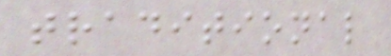traditional
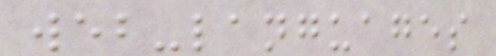web-languages
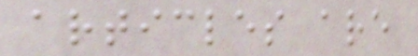articles are
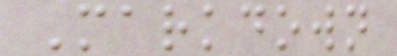Markdown
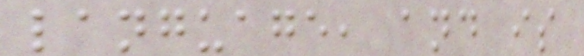language, and is
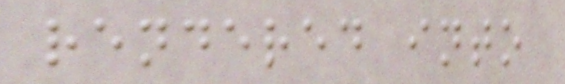rendered into
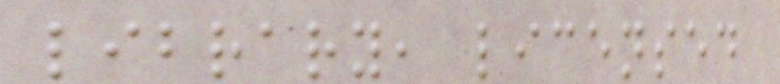library, licensed
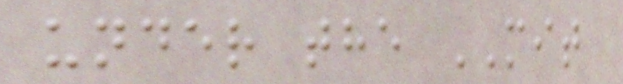under the MIT
